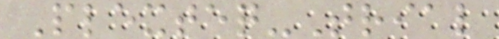Plexteq-Trial
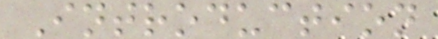Introduction
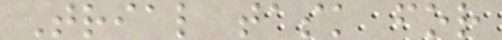Trial task for
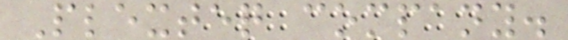Plexteq company.
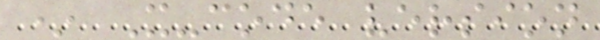* X-code version
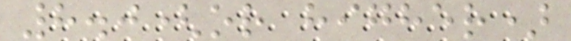8.0(or higher)
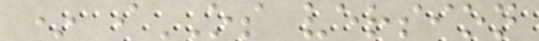* iOS version
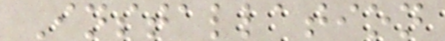Installation
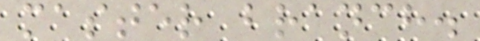master branch.
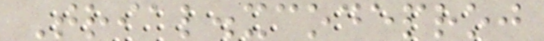Trial.xcodeproj
